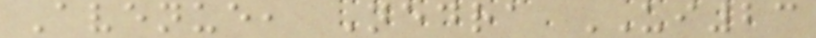Avenue, Nedra UI23
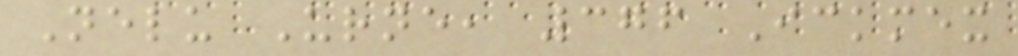Nelu Urne, 376 Ickmex
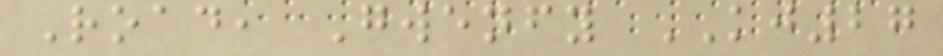Road, Gwenfy KJ27
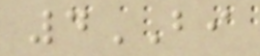4BI
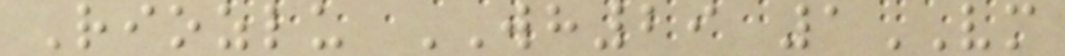Riozlu WH29 1VM
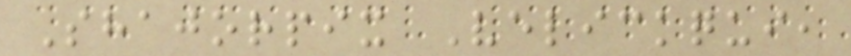Shajorpix Velickqui,
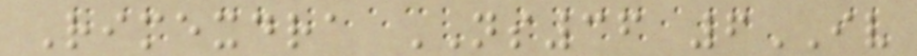Rimexdra NS36 6IV
